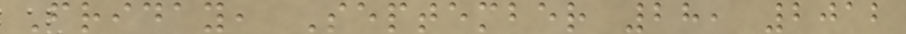Friday, September 28, 2012
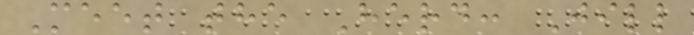Meet the Herd: Jill
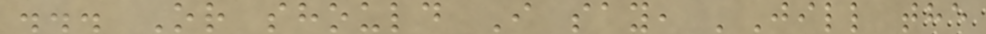... Or should I say, 'Jill the
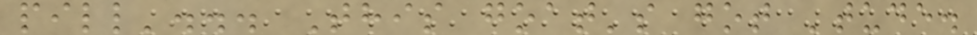pill'... This goat's got 'tude.
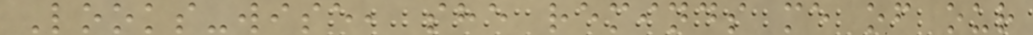Looks-wise, she reminds me of our
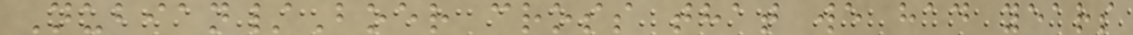Nubian/Boer cross that we had years
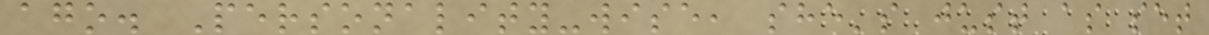ago. Personality-wise, she's just as set
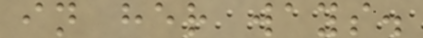in her ways.
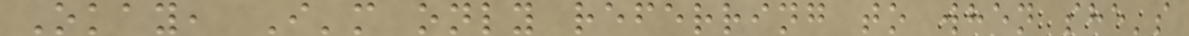Okay, I'm only referring to when she's
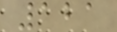121
